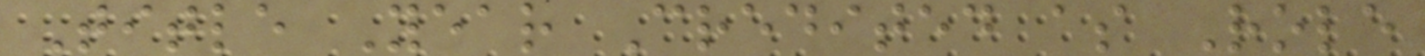Title Year Credited as Role
